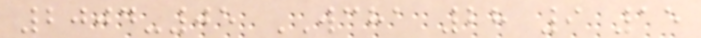2004-05 WCHA 28 9 15
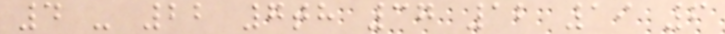4 - 22 7th 37 12 19 6
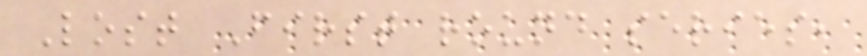Lost First round series,
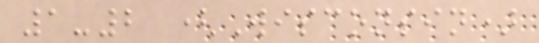1-2 (Wisconsin)
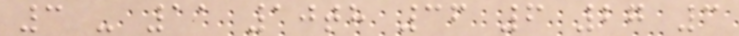3 - 11 10th 36 6 27 3
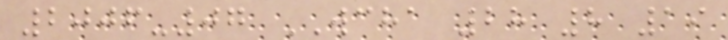2006-07 WCHA 28 8 19
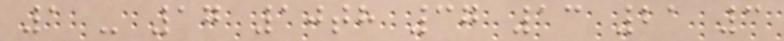1 - 17 10th 37 13 21 3
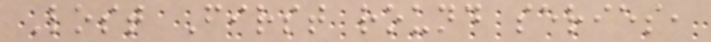Lost First round series,
